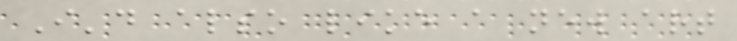I'd also like a new art
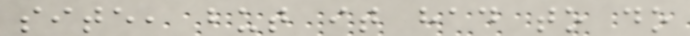site, but it had to do
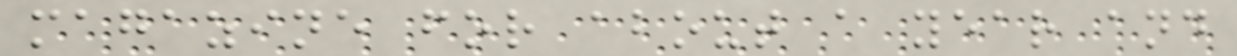magazine for about a year and
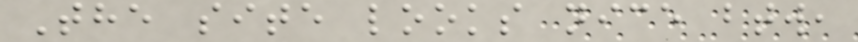The site looks nice btw,
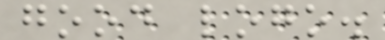good logo.
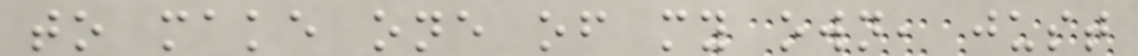to make one of my own, just
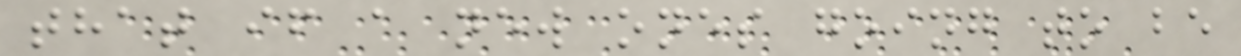that if a new ones going to be
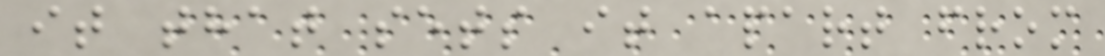it that sets it apart from
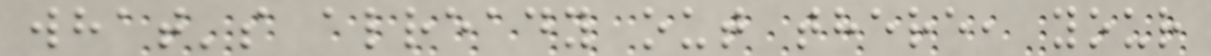what's already out there, your
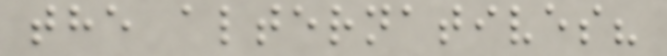the alternatives?
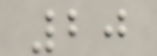20
